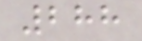288
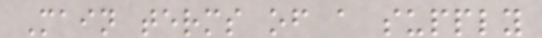Main terms of a supply
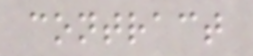contract
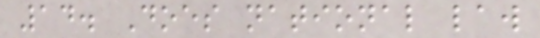14. Does national law
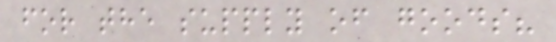for the supply of goods?
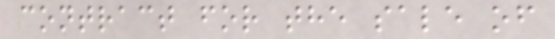contract for the sale of
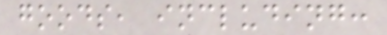goods, including:
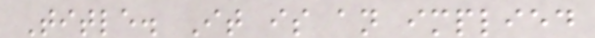Title. It is an implied
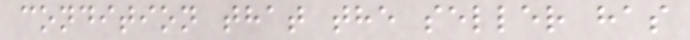condition that the seller has
